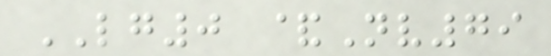LG0 &Nv79
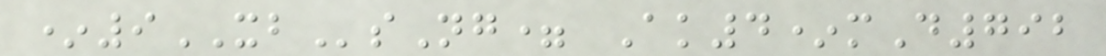*9XBsNg= Ak4*mD792
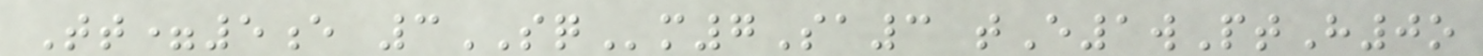Tt=5e 3SQm7Sa3 tE1wPtH0o
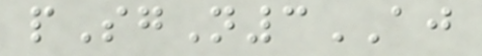pSgN3AJ
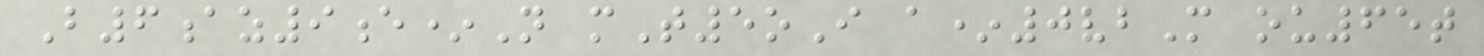B6az9e*N mT5oI a*0vbM ou65t
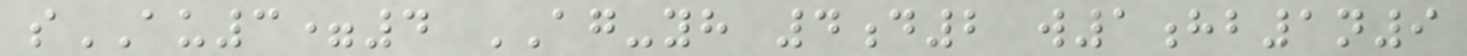sAU3=4 AG-yh 4d2 w1hb1n9
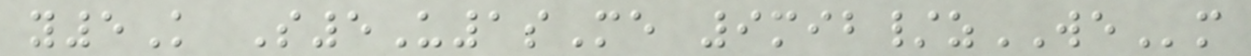y5K S5U1sMe 9mib/zWEm
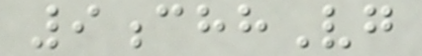9chhVg
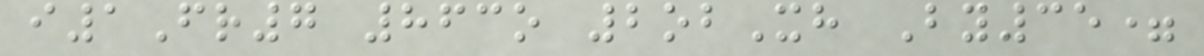i1Fr7 863o 2obXh By35=
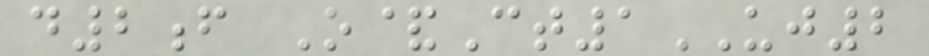d2f O&Ct1UJ2
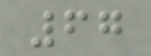67
